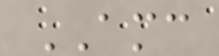AMC
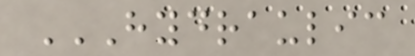HYDRAULIC
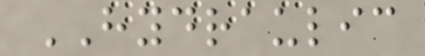HYDRAULIC
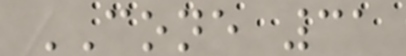CONE 31
